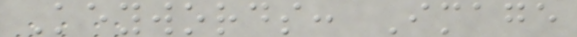Keywords: Image
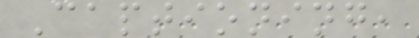Captioning,
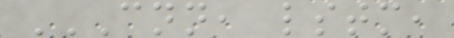CNN, LSTM,
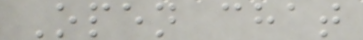Open chat
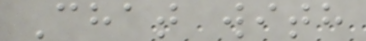Chat with
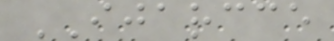IJARCCE
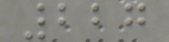227
